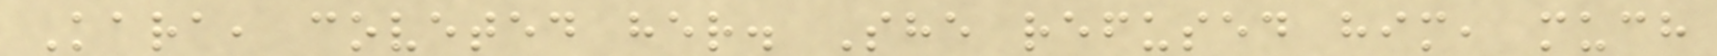Kara, coveted her. She refused him, much
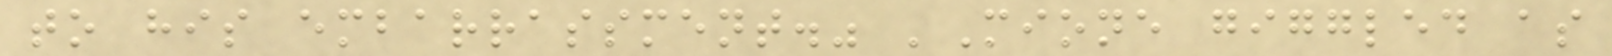to his embarrassment." 'Mione giggled as
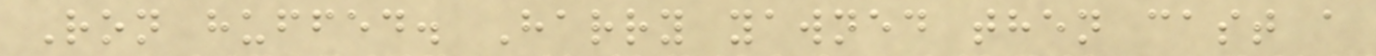Ron huffed. Harry yawned then cast a
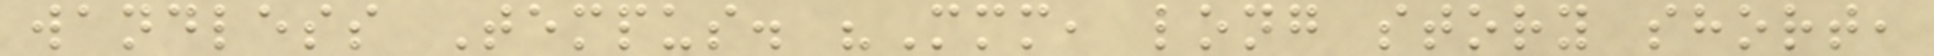wandless Tempus. "Mmm, long story short,
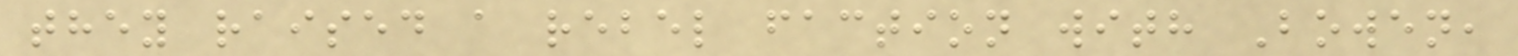they raised a rebel faction with Bowen,
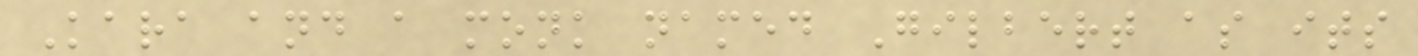Kara and a monk named Gilbert as its
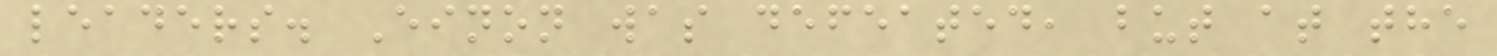leaders. Einon was defeated, but at the
